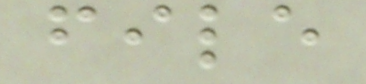file
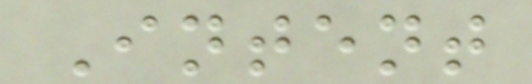Intent
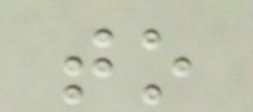to
